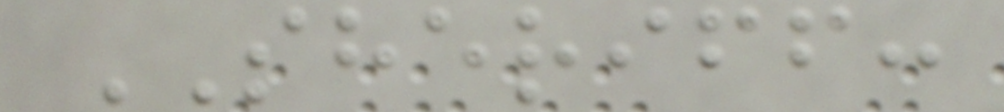SHERIFF:
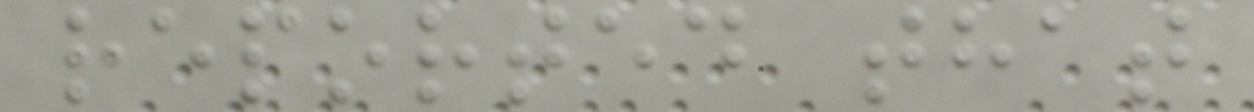reported that
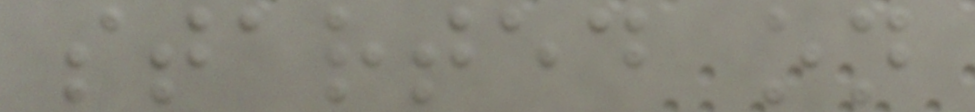started on
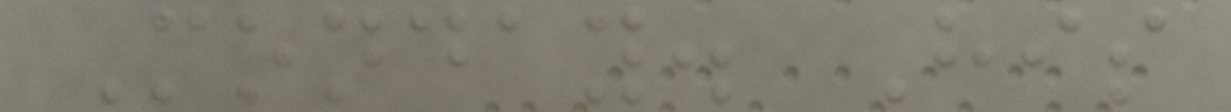Monday. His
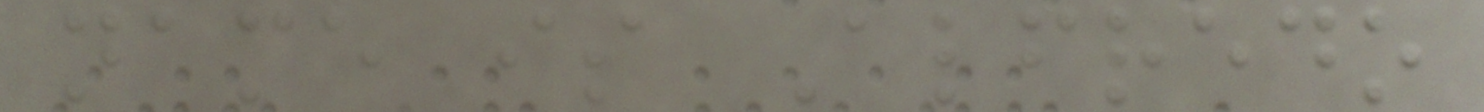name is Alfredo
